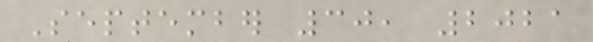September 30, 2021
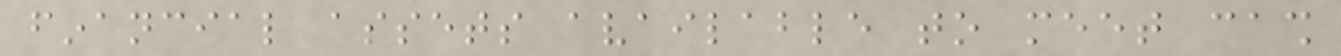financial assets available to meet cash
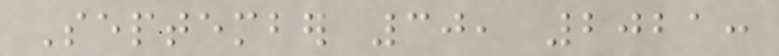September 30, 2021:
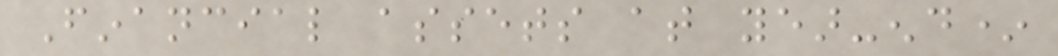Financial assets at year-end*
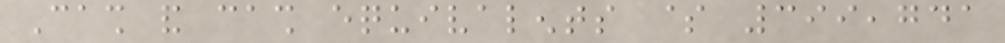Cash and cash equivalents $ 399,741
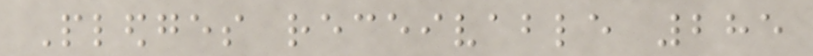Pledges receivable 285
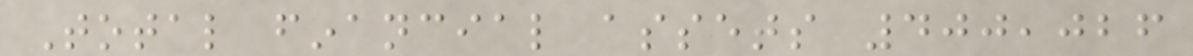Total financial assets 400,026
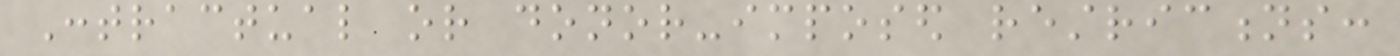Contractual or donor-imposed restrictions:
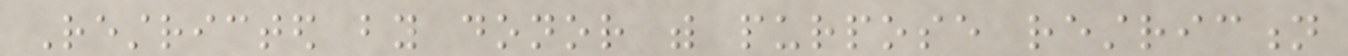Restricted by donor with purpose restriction
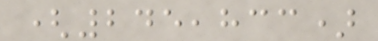(245,833)
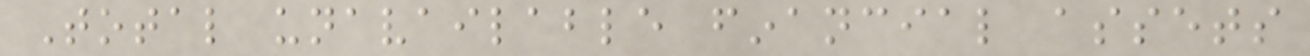Total unavailable financial assets
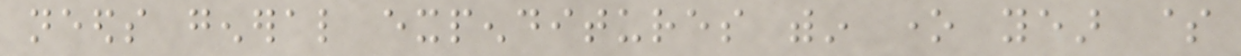needs general expenditures within one year $
